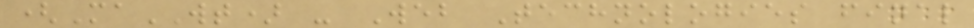(MaWT) - Web Technologies final
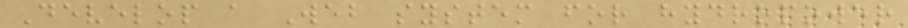Develop a Web system for hydropower
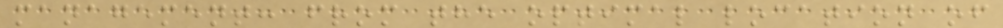management: from the optimal location of
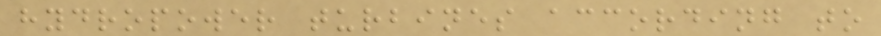hydropower turbines according to
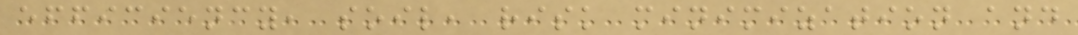efficiency, soil, risk minimization and
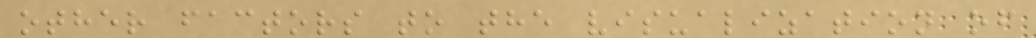other factors to the visualization of
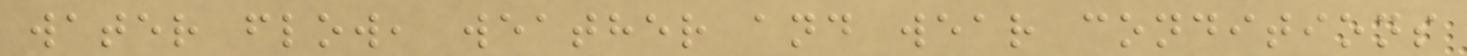water flow, weather and wear conditions
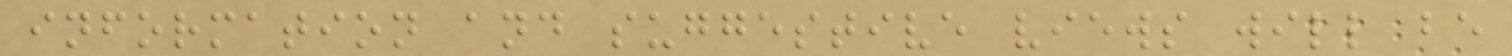information and suggestive views will be
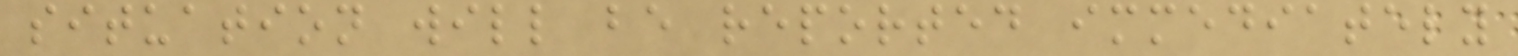situation will be reported immediately
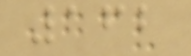162
